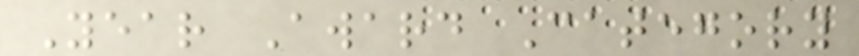Year Award Category
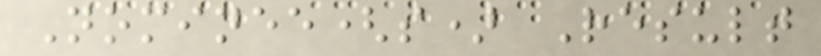Nominee(s) Result
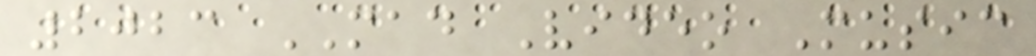2023 MAD Video Music
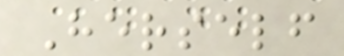Herself
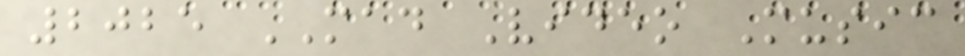2025 MAD Video Music
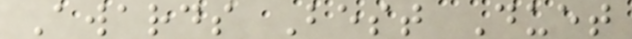Awards Best Duet
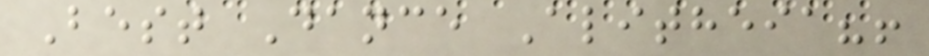Best Dance Alitheia?!
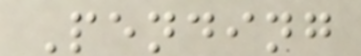Pending
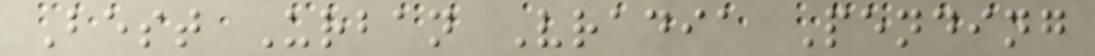Best Urban Vradia Pending
